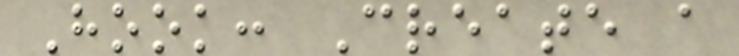Hook: Create a
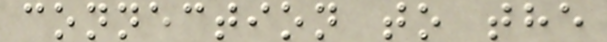connection to the
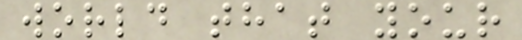world that your
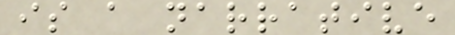is a narrative
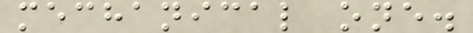mechanical one.
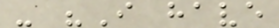- "I have
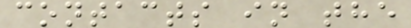contacts in the
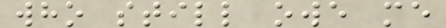who still owe me
